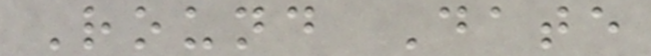Round Date
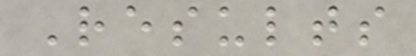Results
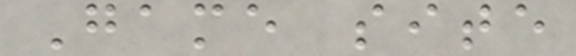Game site
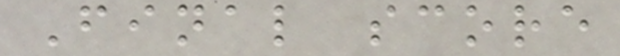Final score
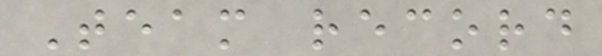Team record
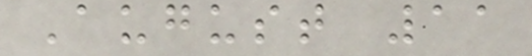August 11
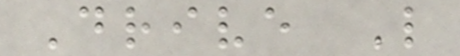Drive L
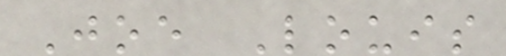Joe Louis
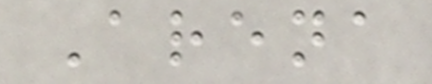Arena
